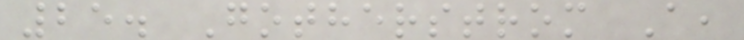25. Gotherstrom A,
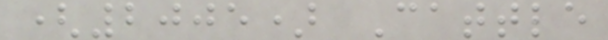(2005) Cattle
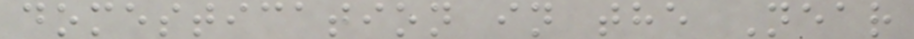domestication in the Near
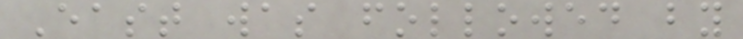East was followed by
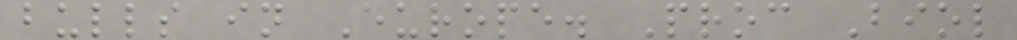bulls in Europe. Proc Biol
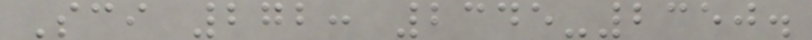Sci 272: 2345-2350.
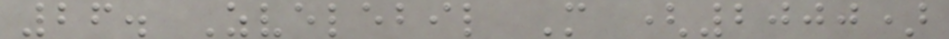26. Zvelebil M (2000)
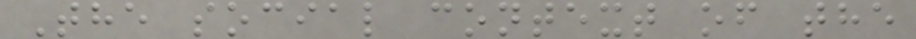The social context of the
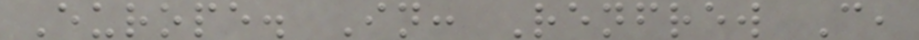Europe. In: Renfrew C,
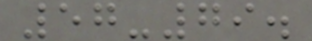57-79.
